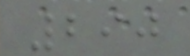290
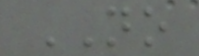NO
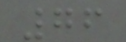76
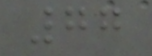77
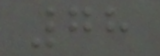78
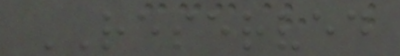RESERVED
